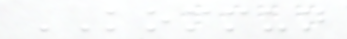KOMMUN
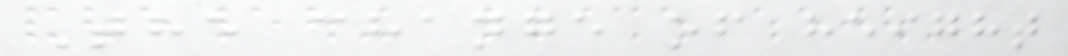The change of height
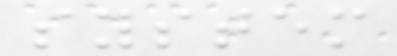system
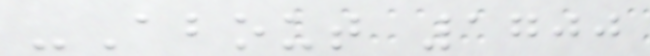-About 1700
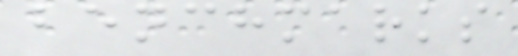benchmarks
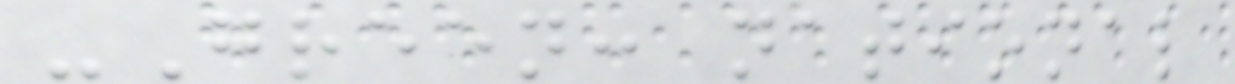-Green: national
